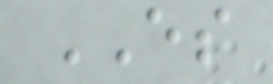ES
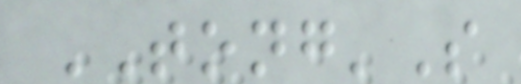TONG'S
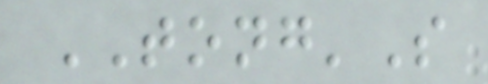TONG'S
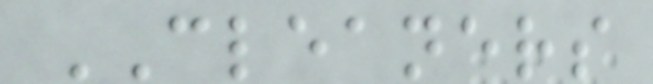CLEANERS
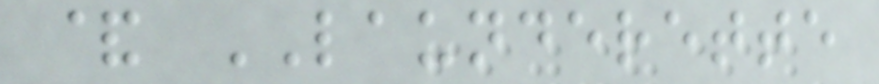& LAUNDERETTE
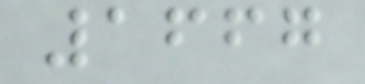1667
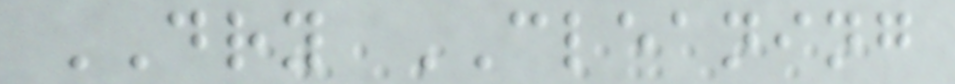DRY CLEANING
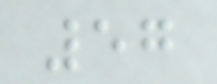57
